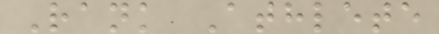Rank Athlete
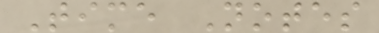Time Notes
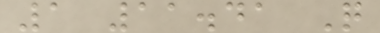1 11.41 Q
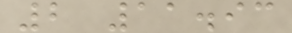2 11.93
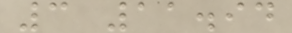3 11.94
